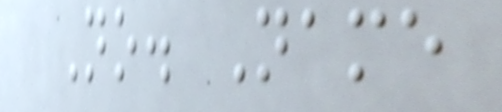No. Name
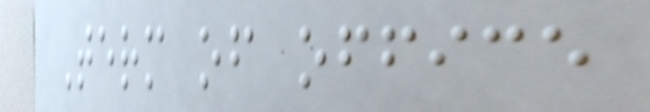Term of office
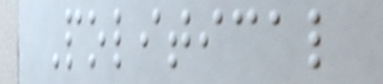Political
